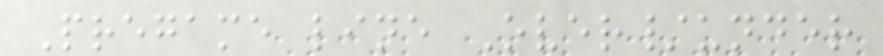Pregame line Over/under
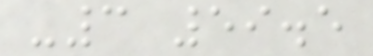-3 59.5
